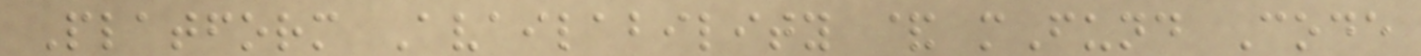Platform Availability & mFund Code
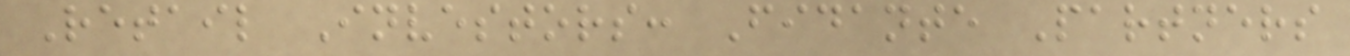Retail Investors: Fidante Partners
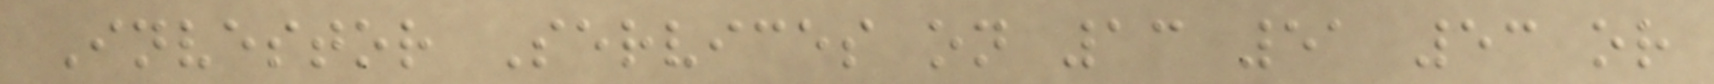Investor Services on 13 51 53 or
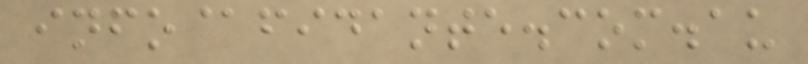info@fidante.com.au
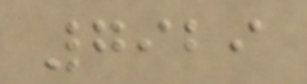7929
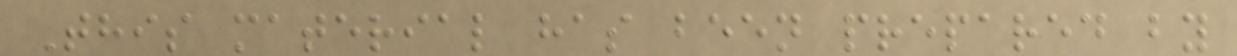This material has been prepared by
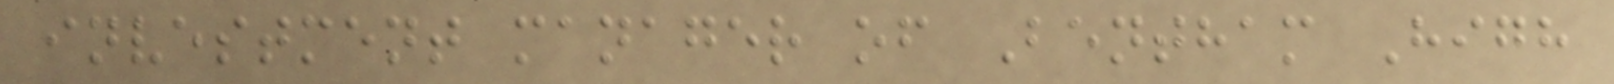investment manager of Bentham High
